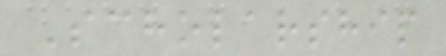Scholarship
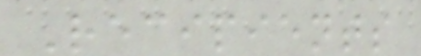Recipients
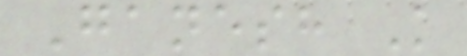Ganesh K
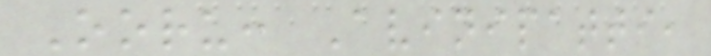Ooru: Avinipatti,
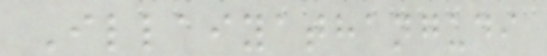Illaiyathangudi
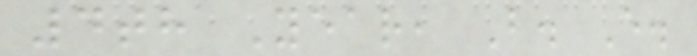4th Year, B. E.
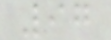97
